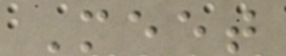Meet
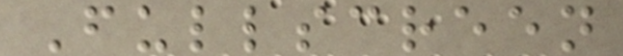Fullscreen
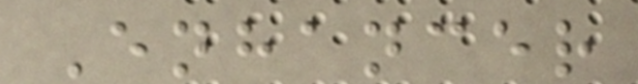Enhancer
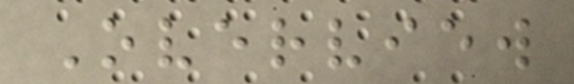Overview
